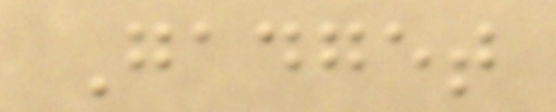Gadget
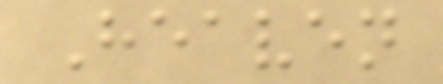Heaven
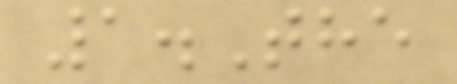1.The
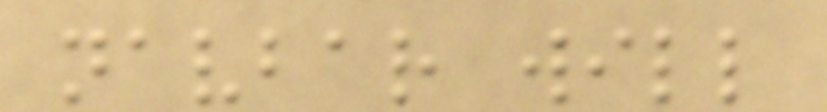navbar will
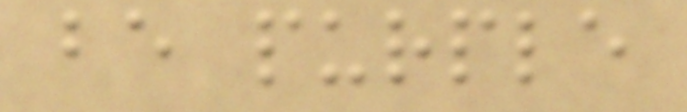be purple
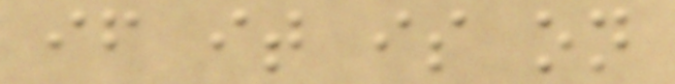if it is on
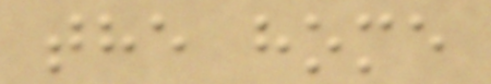the home
